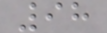98
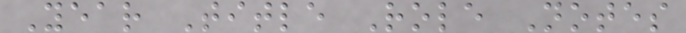Year Title Role Notes
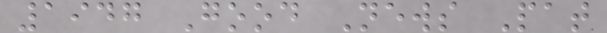1947 Good News Pat
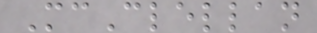McClellan
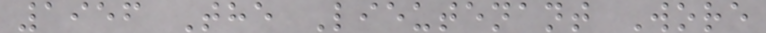1956 The Lieutenant Wore
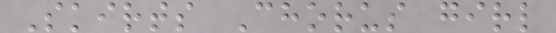Skirts Chorus girl
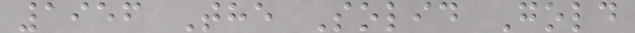1956 The Solid Gold
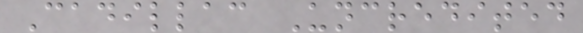Cadillac Uncredited
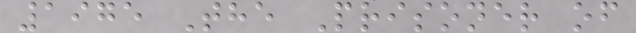1975 The Prisoner of
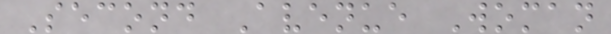Second Avenue Woman
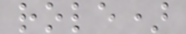role)
